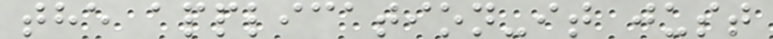the application-it just
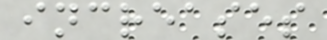increases
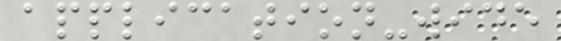application-wide
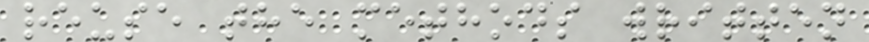reuse the methods written
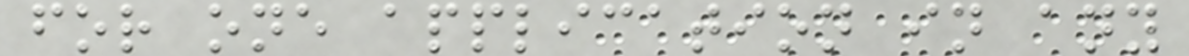for one application in any
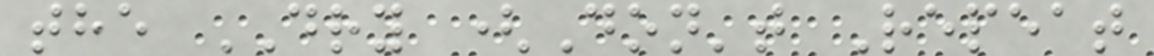the DRY (Don't Repeat
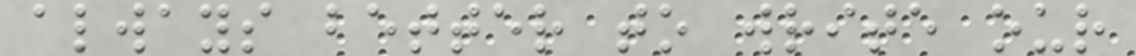always better to write our
